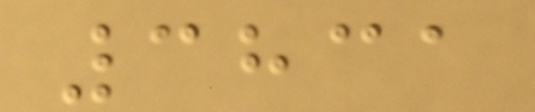3831
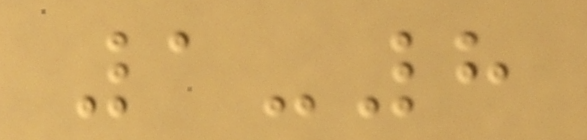1-8
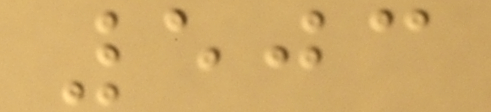503
